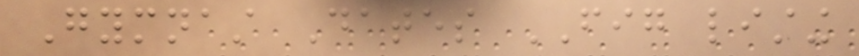Gymnast Dates FIG listing
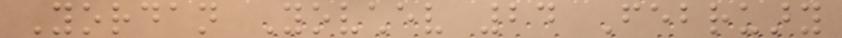Yordan Yovchev 24 February
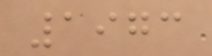1973
